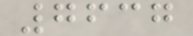7637
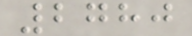2780
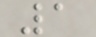1
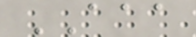AAA
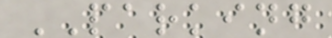PARKING
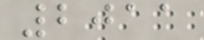2011
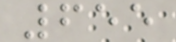655
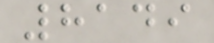8149
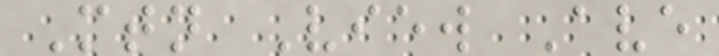Mtn View Ave
